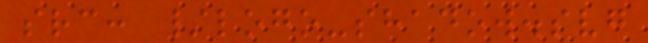src: /logo-shadow.svg
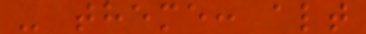- theme: alt
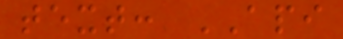text: API
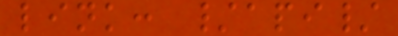link: /api/
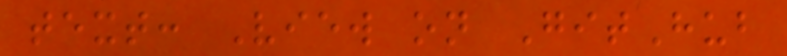text: View on GitHub
